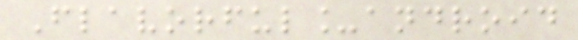Flavorful_android
